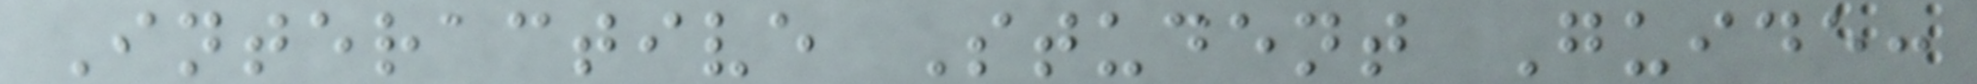Interactive Student Guide:
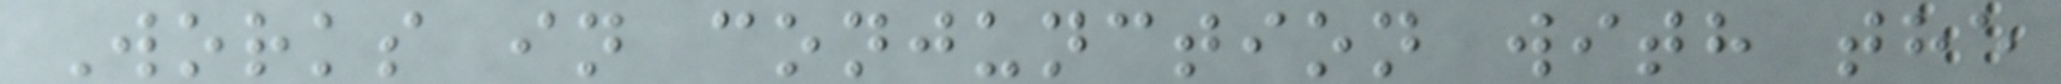Works in conjunction with the
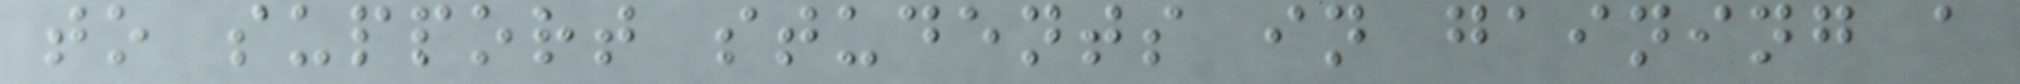to support students in gaining a
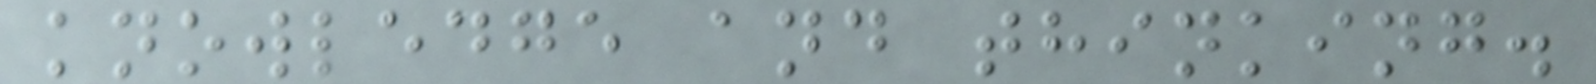knowledge and thinking.
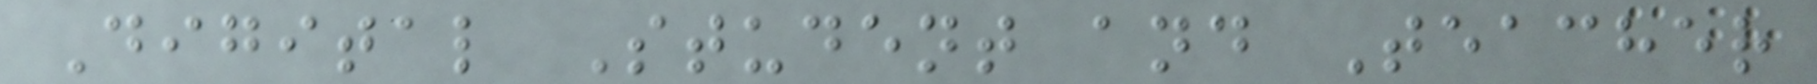Digital Student and Teacher
